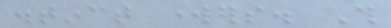distinct workers. This
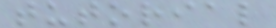tutorial
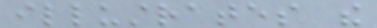illustrates the
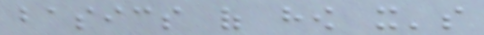basics of how it's
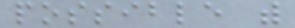possible with
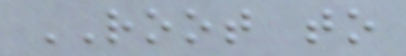ROOT to
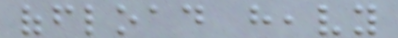offload heavy
